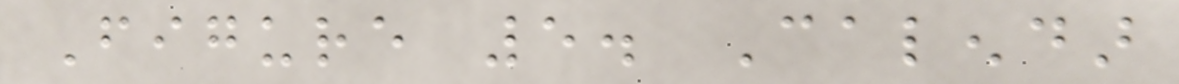Figure 5. Calendar
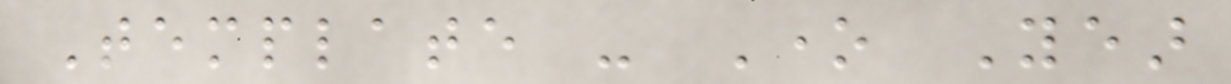Template - One Year
